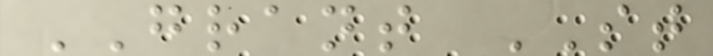GRANT ST
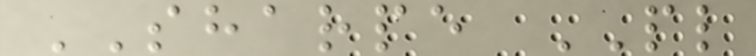SHARPE PL
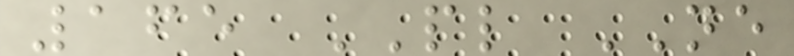165 PL NE
